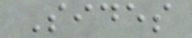Sides
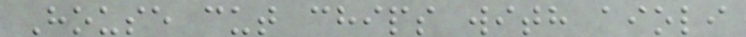House cut chips with aioli
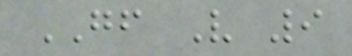GF V 9
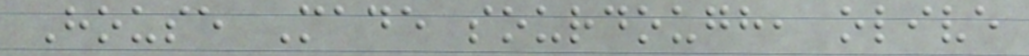House Made sourdough, olive
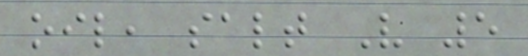oil, salt V 5
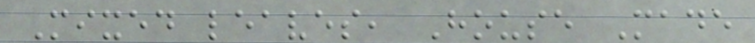Mixed leaves, House Made
